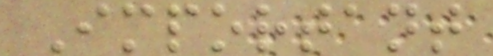Important
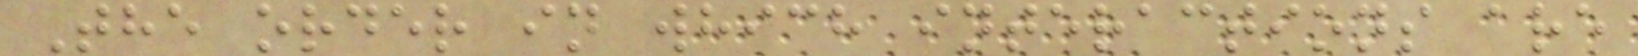The order in which interactions are
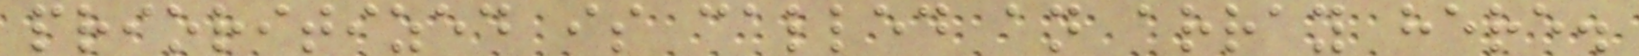prioritized is called an array here.
